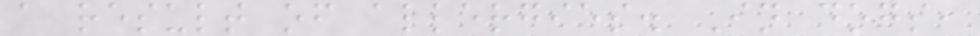a result of allergies. In dogs,
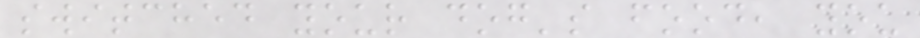switched your dog's food, you
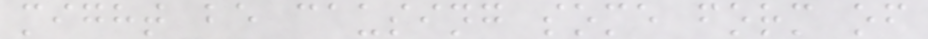might be causing some form of
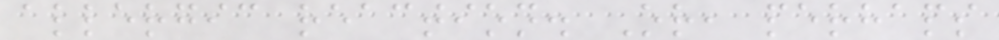allergic reaction. Or, perhaps
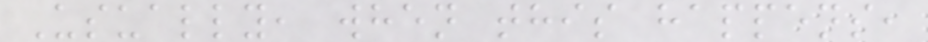Usually, when this happens,
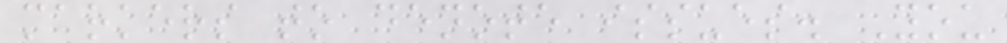markers to denote issues. You
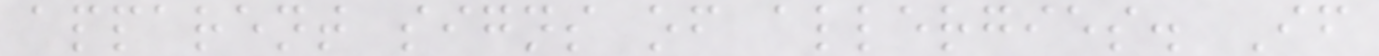apparent signs of allergies. If
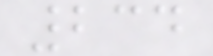234
